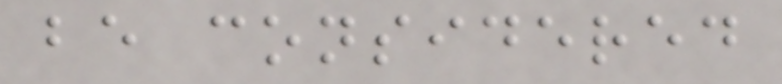be considered
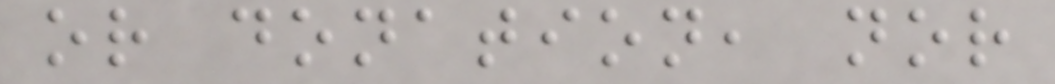or donation, nor
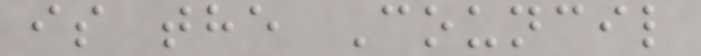is the Council
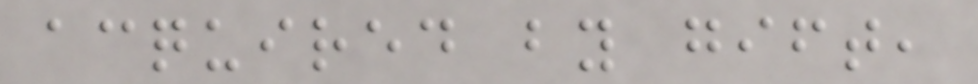acquired by gift,
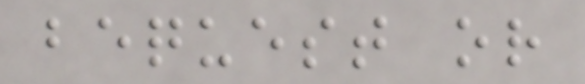bequest or
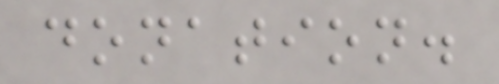donation.
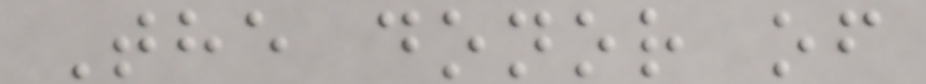The donor of
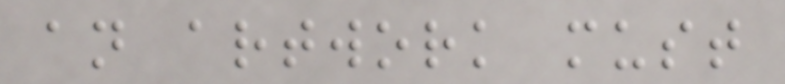an artwork must
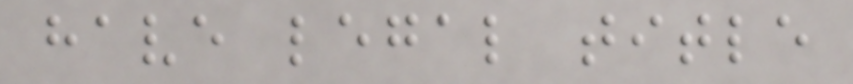have legal title
